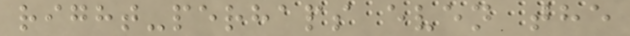right-perhaps even the
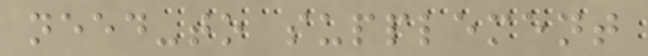need-to supplement
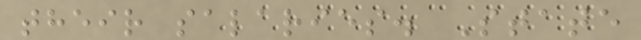their salaries. State
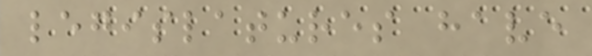legislatures have
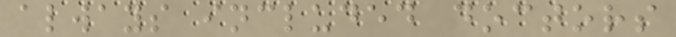always included doctors
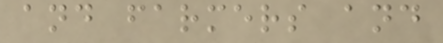and farmers and
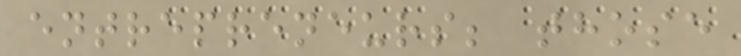entrepreneurs; those
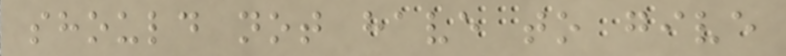should not have to give
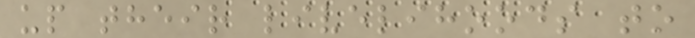up their livelihoods to
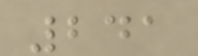241
